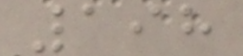198
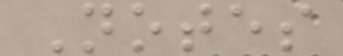Notes
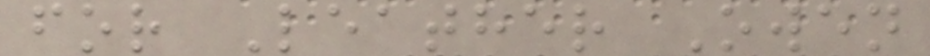for Leather Owen
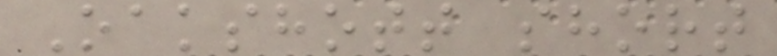Oakshott short
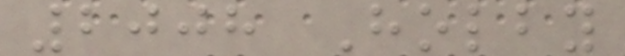2008 Holby
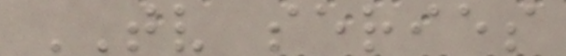TV series
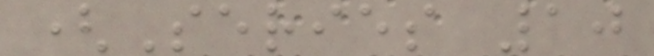(Series 10
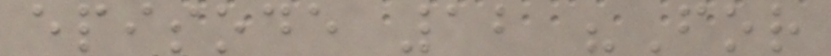episode 12 "For
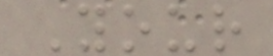Your
